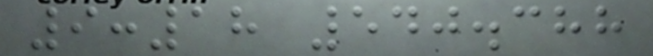9:18 540.388
